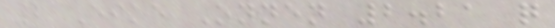2 Eike Onnen 2.21 q
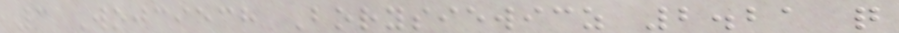3 Wojciech Borysiewicz 2.21 q
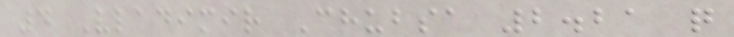4 Vladimir Chubsa 2.21 q
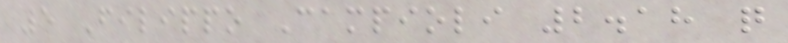5 Filippo Campioli 2.18 q
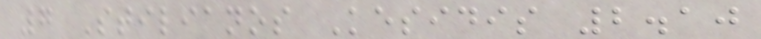7 Stilianos Kesidis 2.10
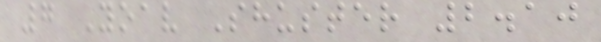7 Yoav Shuster 2.10
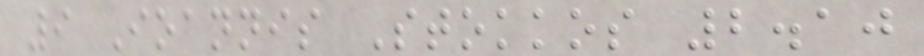9 Ioannis Stokkos 2.10
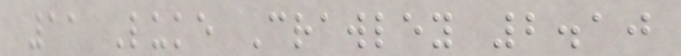11 Luke Crawley 2.10
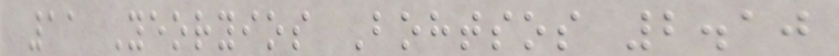11 Yeoryios Bohtsos 2.10
